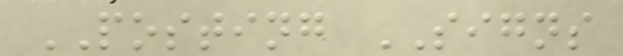POSTING SIGNS
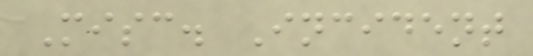Misc. Incident
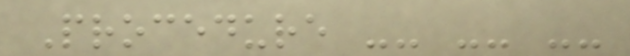Procedure -- -- --
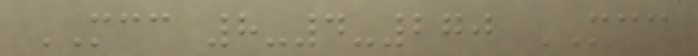MCC 8-4-270 MCC
